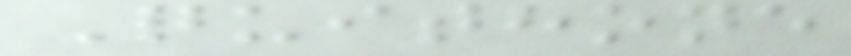Quithone
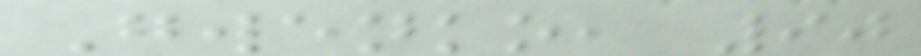Gwenko, 90
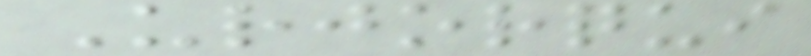Urjorqui
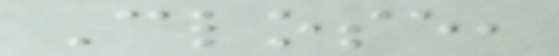Close,
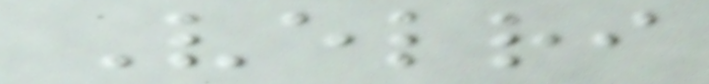Velri
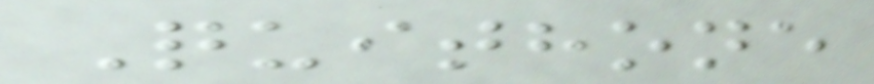Quithone
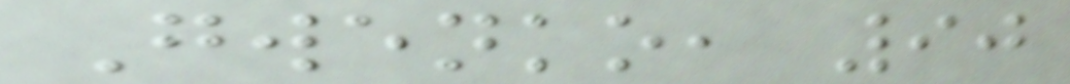Gwenko, 90
